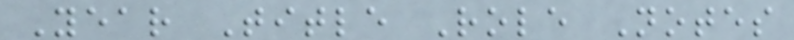Year Title Role Notes
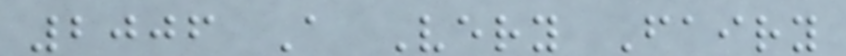2006 A Very Fairy
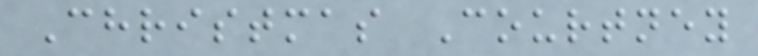Christmas Courtney
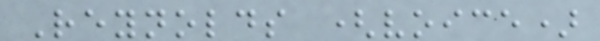Reynolds (voice)
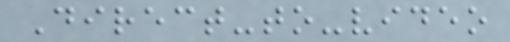Direct-to-video
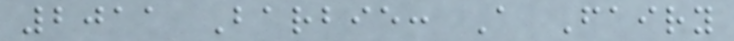2011 Barbie: A Fairy
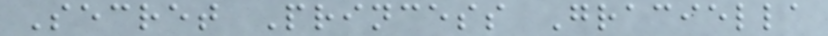Secret Princess Graciella
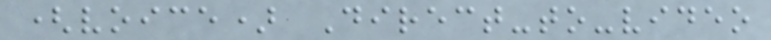(voice) Direct-to-video
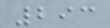293
